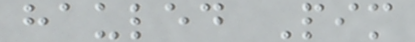hauled Pim
